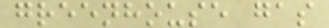greenhouse gas
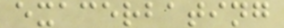exacerbating
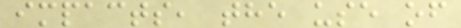impacts, the use of
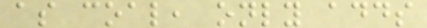as coal, only adds
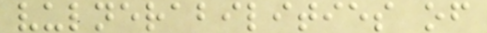vulnerabilities of
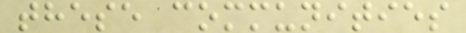these communities
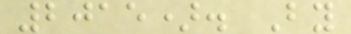2015). By
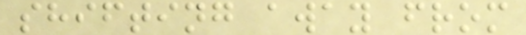shifting away from
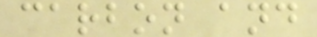carbon and
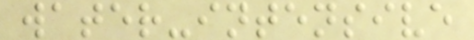water-intensive
